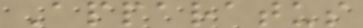Apparatus
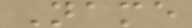Name
